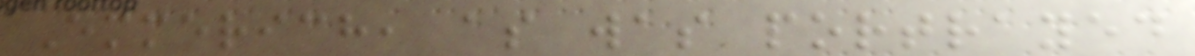Emmerich, as was portrayed
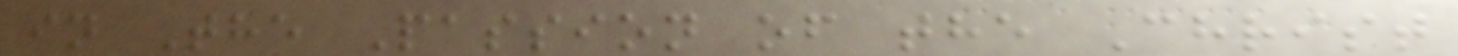in The Passion of the Christ
